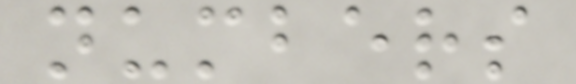numbers
